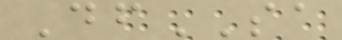DfSA
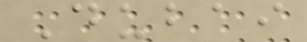Dubai
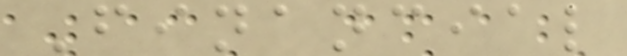Financial
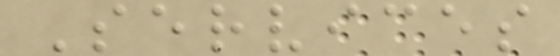Services
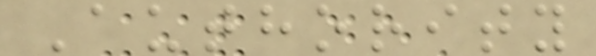Authority
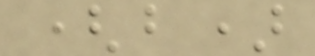(b)
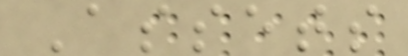Assets
